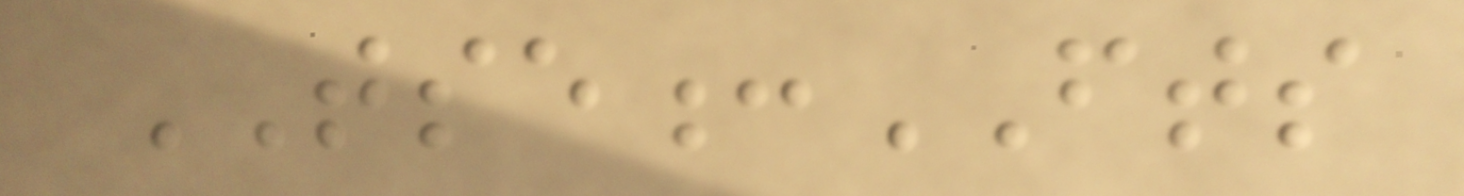TSE:FTS
